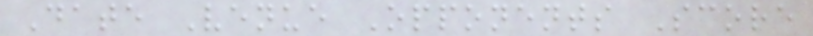Date Venue Opponents Score
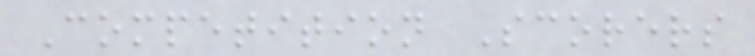Competition Scorers
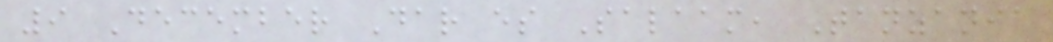9 December Dar es Salaam, Tanzania
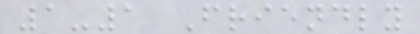1-1 Friendly
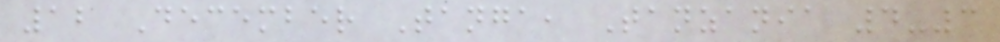12 December Tanga, Tanzania 4-3
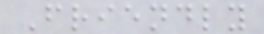Friendly
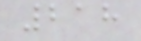218
